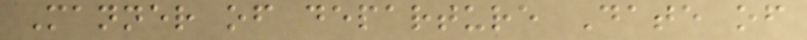Manner of departure Date of
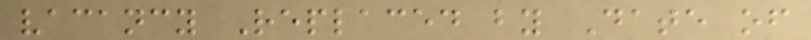vacancy Replaced by Date of
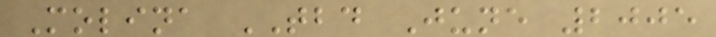Molina TBD June 2005
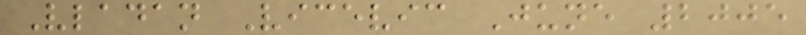Vladan Vicevic June 2005
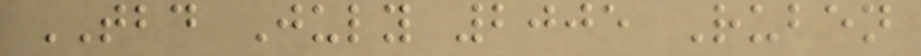TBD July 2005 Ruben
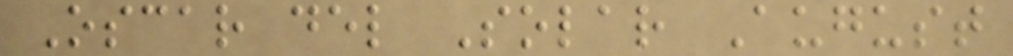Oscar del Solar August
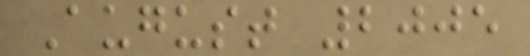August 2005
